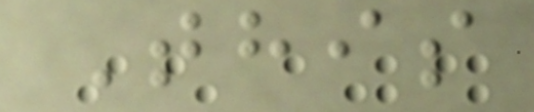This
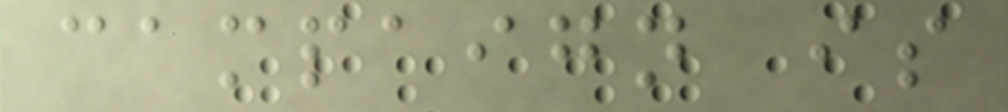campaign is
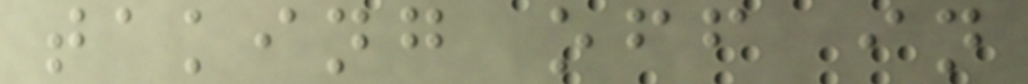taking off in
